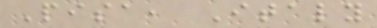Pisa, Italy
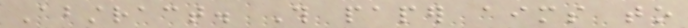Abstract. This paper aims to
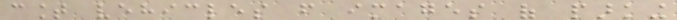count vehicles from images of parking
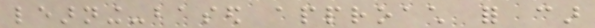learning-based approach for car
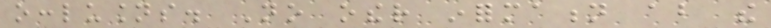occlusions. No other information about the
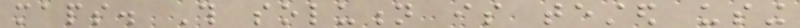maps. This solution is tested using
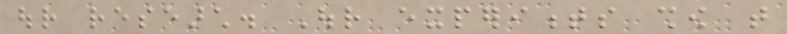our research. Our experiments show that
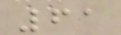61
